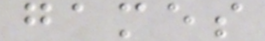games
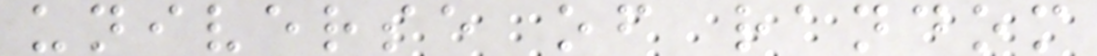universe of random
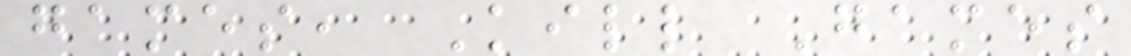games, Kill Games
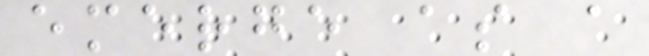emerge as a
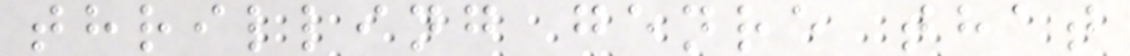thrilling genre that
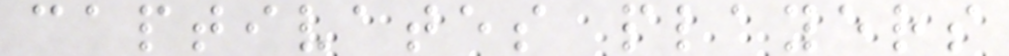captivates players
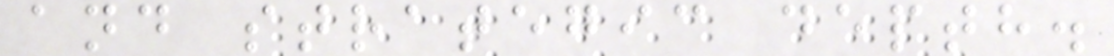and strategic depth.
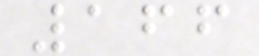166
